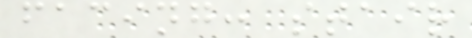facing: stair
